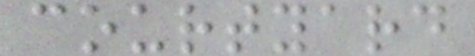courtyard
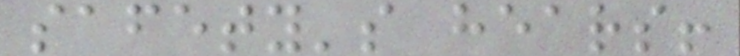safety's hears!
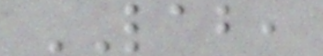LAB,
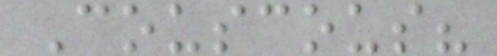Couscous?
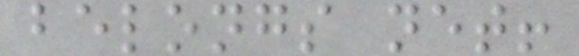belongs net!
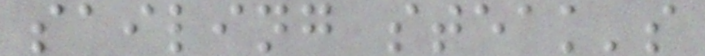sailing steak's
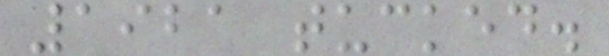1921 tucked.
